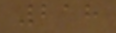218
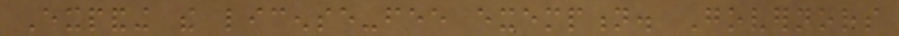Expanding the license-fee exemption. Governors
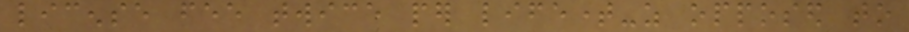license fee twice per lifetime-as opposed to
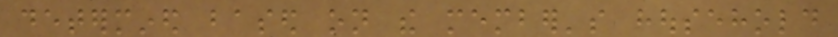determined based on the member's household
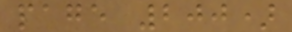page 200)
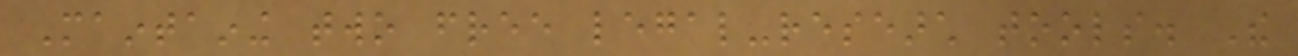Maintaining two free legal-research tools. The
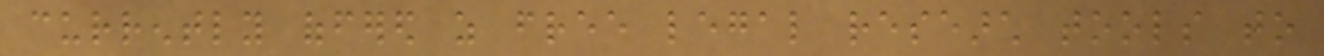currently offered as free legal research tools to
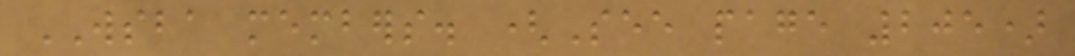WSBA members. (See page 205)
